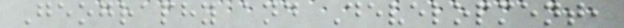Geography and Development,
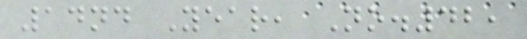14nd Year, No.42,
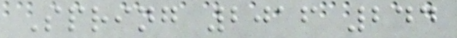Spring 2016 244
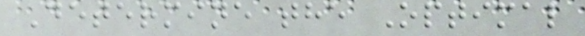Determine the Optimal
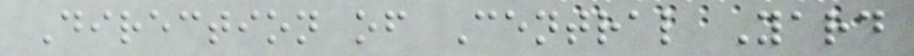Direction of Central Yard
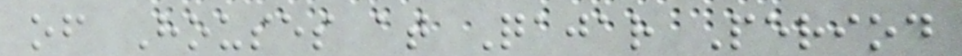of Houses at Qajar Period
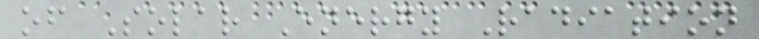of Solar Energy Radiation
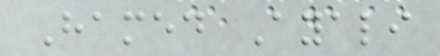Hamed Ayali
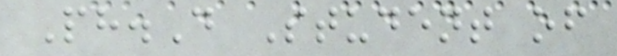Ph.D Student of
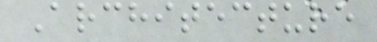Architecture
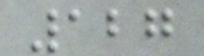127
